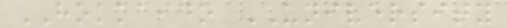HOKKAIDO UNIVERSITY
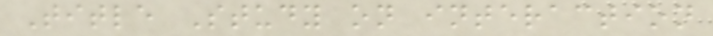Title Study on interaction
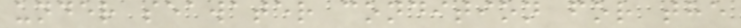under seawater condition for the
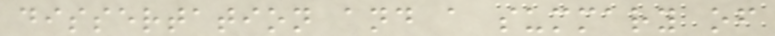dissertation and a summary of
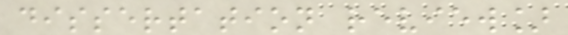dissertation review]
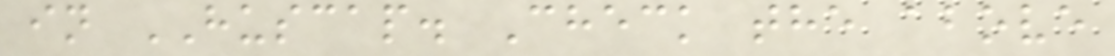in HUSCAP. Check the above
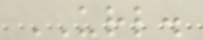URL.
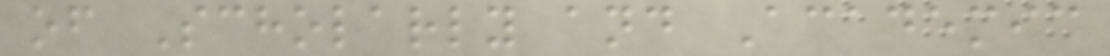of Scholarly and Academic
